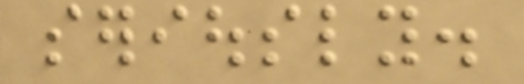seriously.
